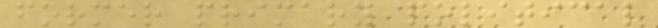former primary political
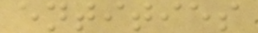entities
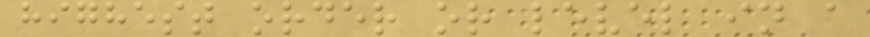highest order or level in a
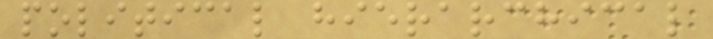political hierarchical
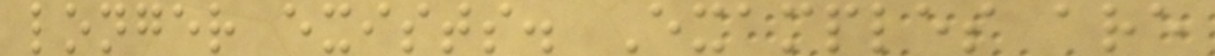longer exists. Examples are
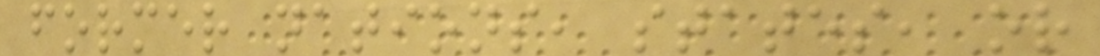former nations, states, or
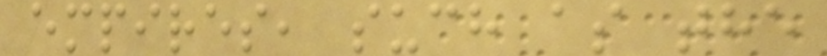empires, such as the
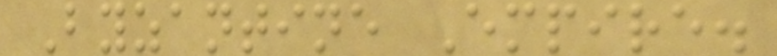Byzantine Empire.
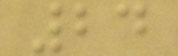24
